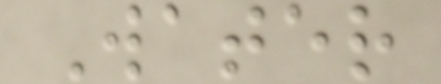Water
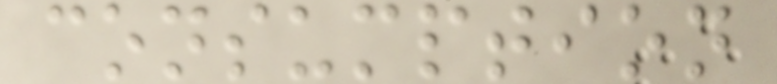consumption
